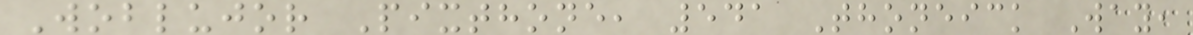Woblujor Pixthone, 541 Thoneick Way,
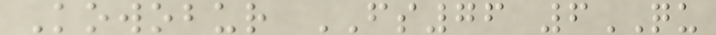Kowobur FS76 6QU
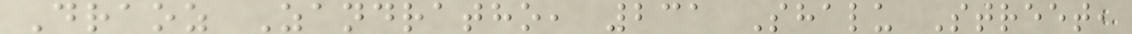Draoz Zandratho, 231 Shalu Street,
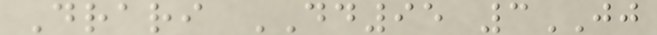Drari DD95 3JJ
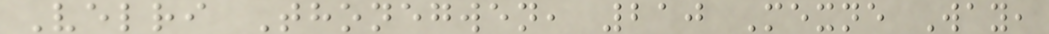Velri Thonegwen, 210 Mexne Way,
